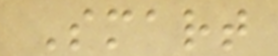Smart
